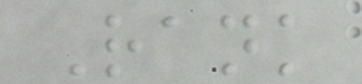Rank
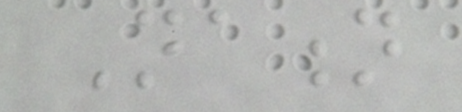Nation
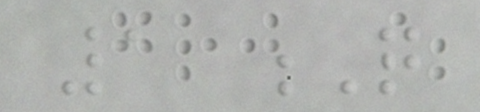1 Q
